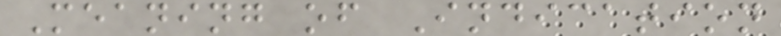Meaning of Indication
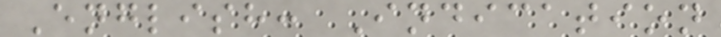English: Indication
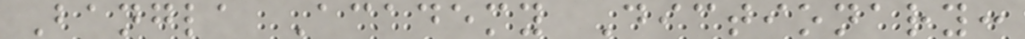Bangla Academy Dictionary:
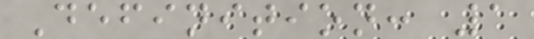Definition: 1
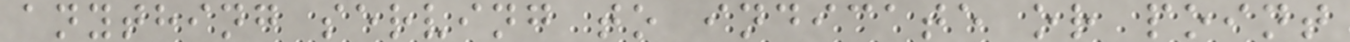anything serving to indicate or point
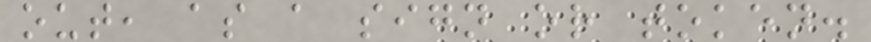out, as a sign or token.
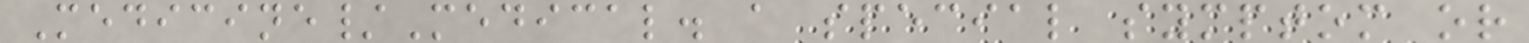Medicine/Medical. a special symptom or
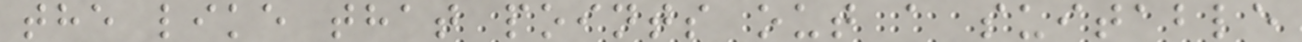the like that points out a suitable
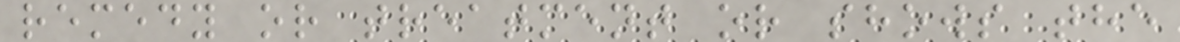remedy or treatment or shows the
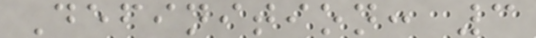Definition: 3
